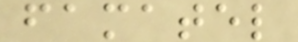famatel
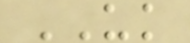UK
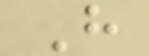H
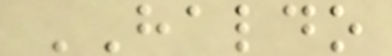HALDO
